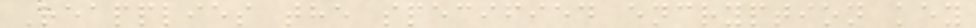Reapplies the specified encryption key
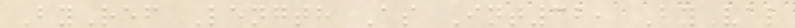ByRef Length As Int32, ByVal
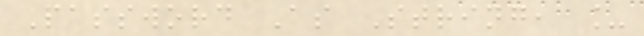Password As String, _
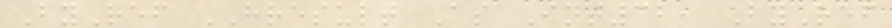ByRef HRESULT As Int32, ByRef
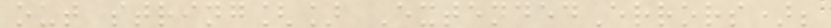out string[] ExtendedErrors);
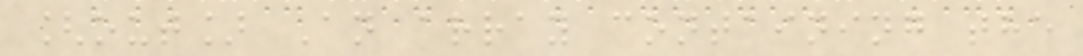[out] An array containing the
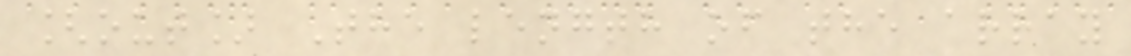[out] The length of the array
